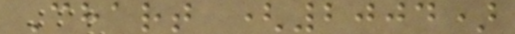Chart (2004)
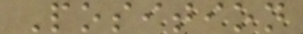Position
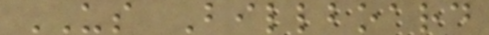US Billboard
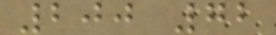200 72
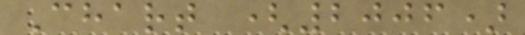Chart (2006)
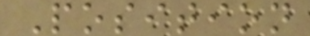Position
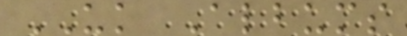UK Albums
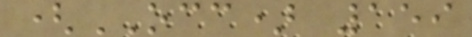(OCC) 159
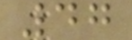47
